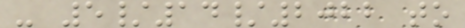- 5/14/2022 to
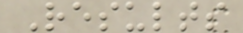Results
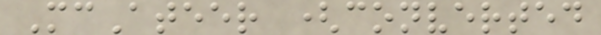McAteer (converted
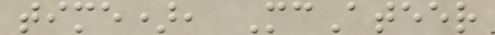time), McAteer
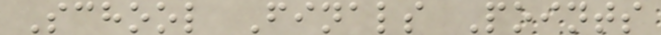School Finals Points
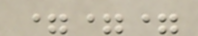===
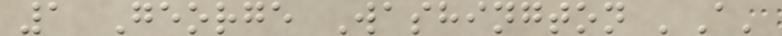1 George Washington 'A'
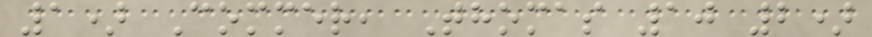1) Commer, Thomas 10 2)
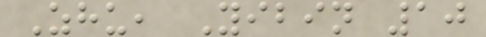Zhu, Yibin 10
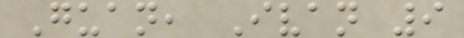Guan, Ivan 9
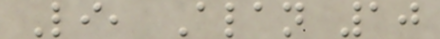Li, Alan 10
